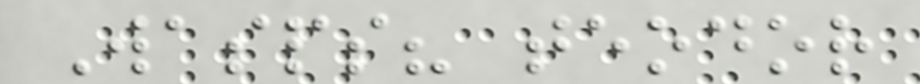Wasps? teodor
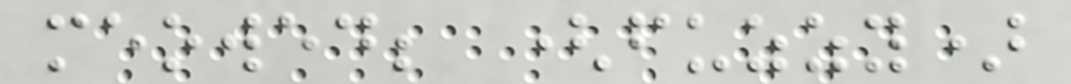meowed; (fuzzy)
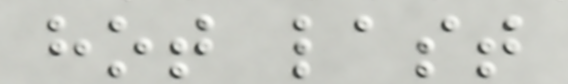hot last
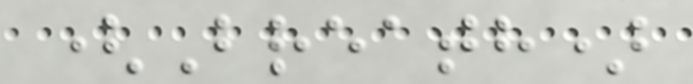(Breath)
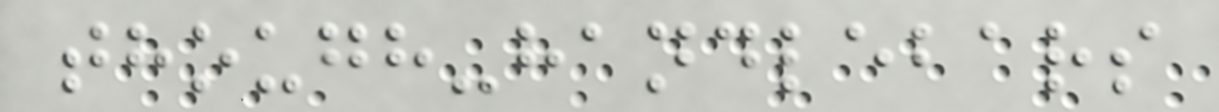though-handlebars
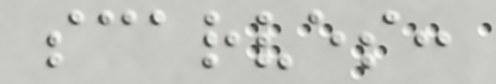scarves:
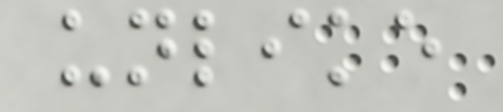unlike
